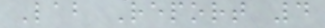Lab Report 4
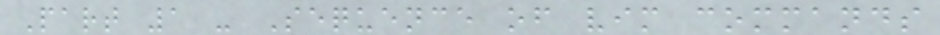Part 1 - Sequence of vim commands
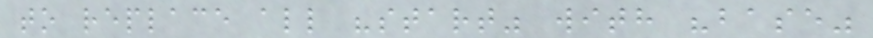to replace all "start" with "base"
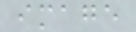image
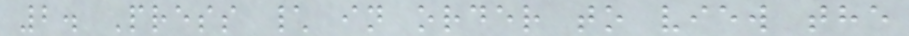2. Press \ in order to view the
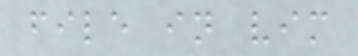file in vim
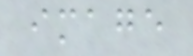image
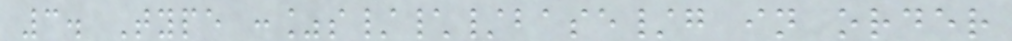3. Type :%s/\/base/g in order
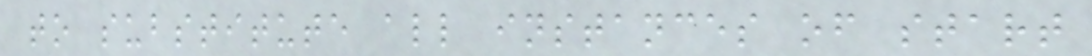to substitute all instances of start
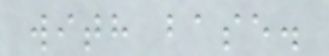with base.
